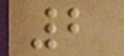2
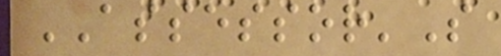ASSESSOR'S
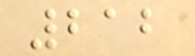212
